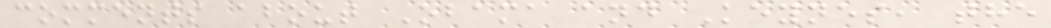comments about Obama and Keynes, the
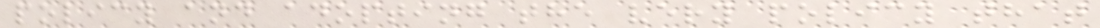policy and adopting the very policy that
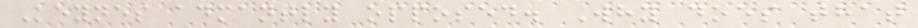Keynes admantly opposed. Why does that
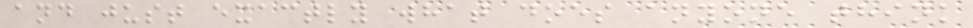and just exactly what does anyone think
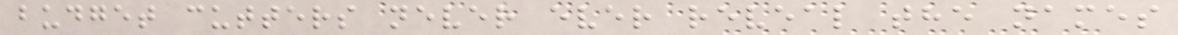budget cutters never ever reveal the names
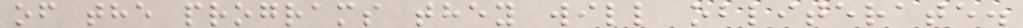of the programs they will obliterate.
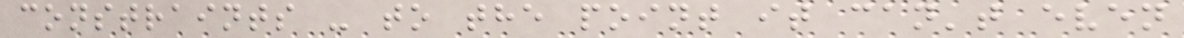constraints - to the point it can't even
